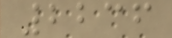2236
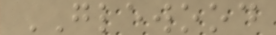GLEWOOD
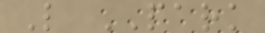L PARK
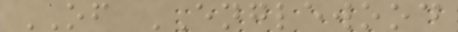OF ENGLEWOOD
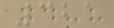321
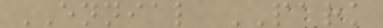ENNIAL PARK
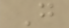G
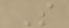S
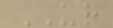UR
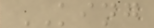KING
